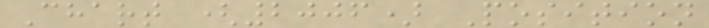Chart (2006) Position
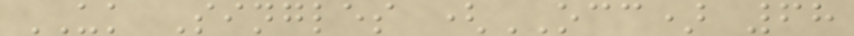UK Singles (OCC) 68
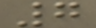7
